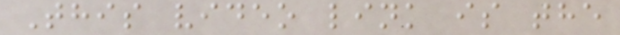This video link is the
